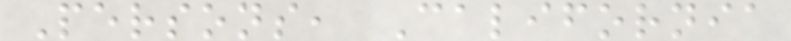Persons, California
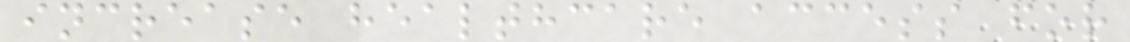increase healthcare access for
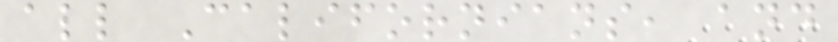all Californians, and
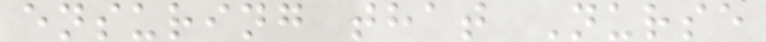ensuring that Nurse
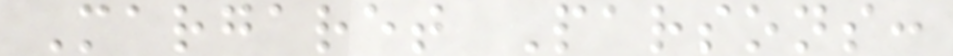Margaret Parsons:
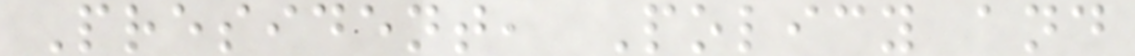President, Policy and
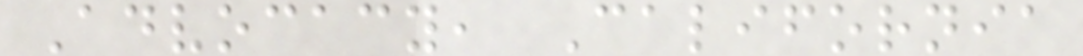Advocacy, California
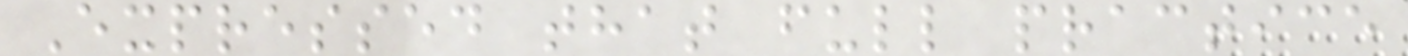Expressed that full practice
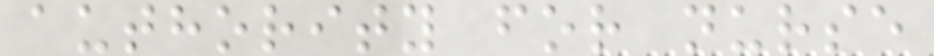authority for nurse
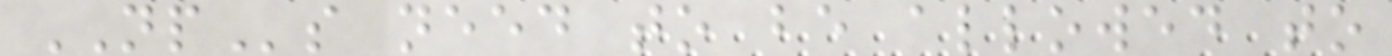NPs need to be allowed to
